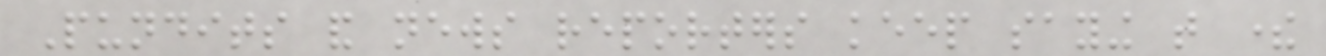Pundits and news reporters keep saying that there
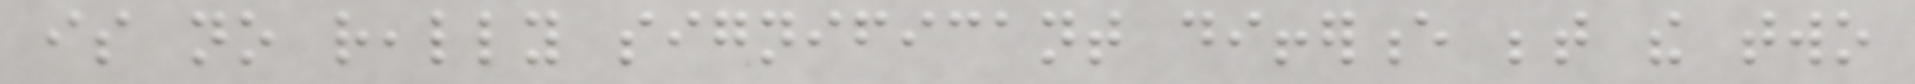is no really significant difference between the two
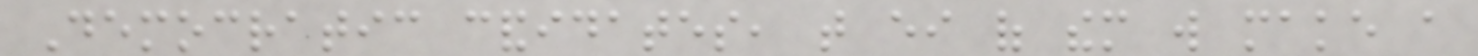Democratic candidates, that either of them will make a
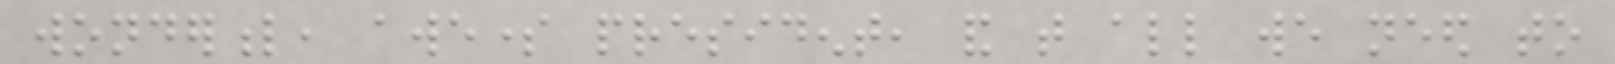wonderful, awesome president, and that all we need to
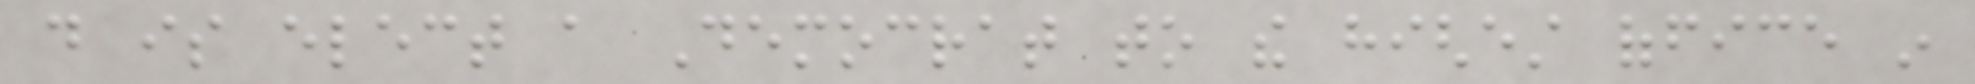do is elect a Democrat to the highest office in
